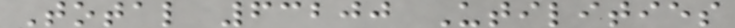Total 63200 Utilities
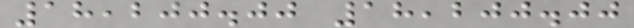18,200.00 18,200.00
